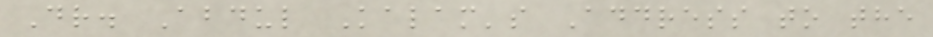Dr. Abdul Kalam's Address to the
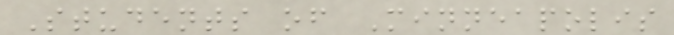Students of Minneapolis
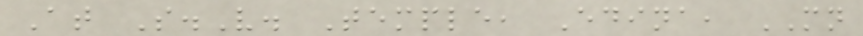At S.V. Temple, Edina, MN
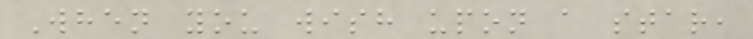When you wish upon a star,
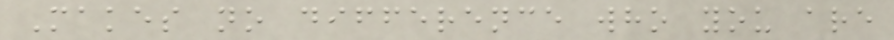Makes no difference who you are
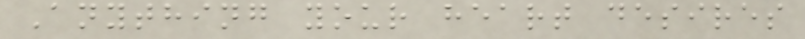Anything your heart desires
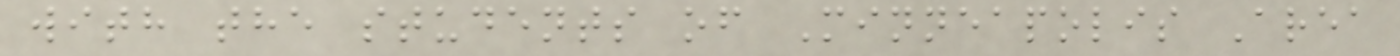with the students of Minneapolis Area
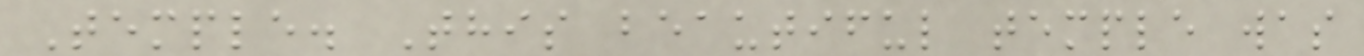Temple. This beautiful temple was
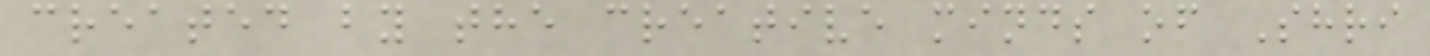created by the creative minds of Shri
